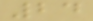24
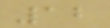12
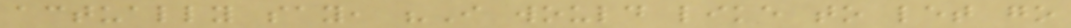actually say, "I would like to let go
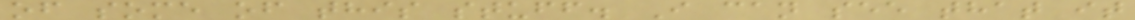of some of this stuff. I can see that it
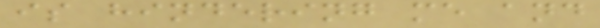is hindering me and
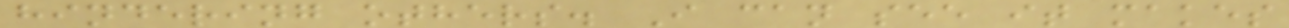hindering others. I can see it makes
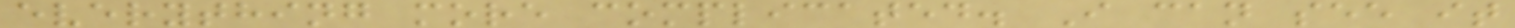everything more complicated. I can see it
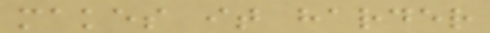makes it harder
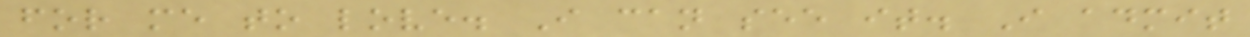for me to love. I can see it. I admit
